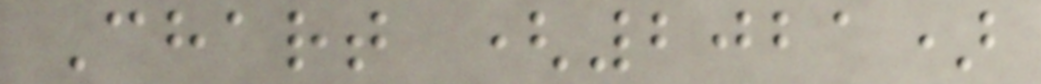Chart (2021)
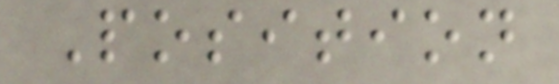Position
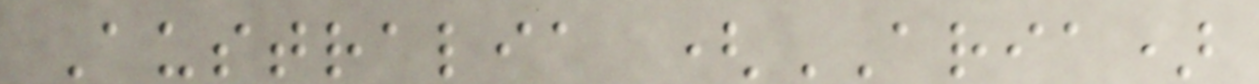Australia (ARIA)
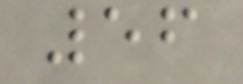56
